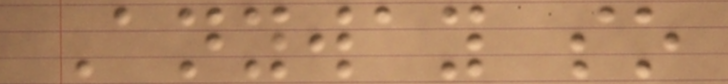Anyway so
